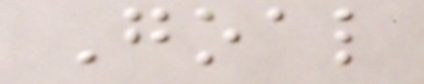Goal
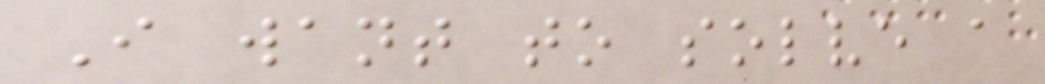I want to solve a
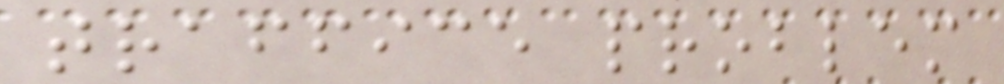traffice problem
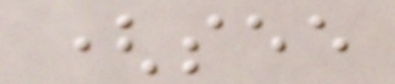(see
